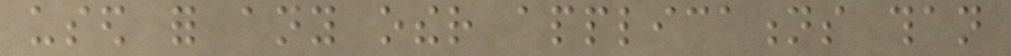used for any other applications than
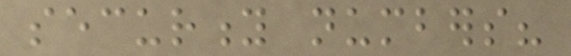security numbers?
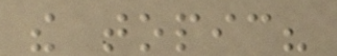the topic?
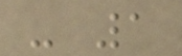- 1
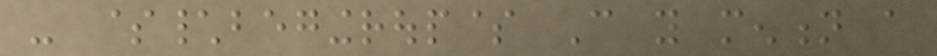- $\begingroup$ Can you mention a
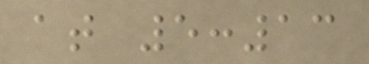at 5:13
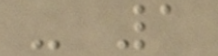- 1
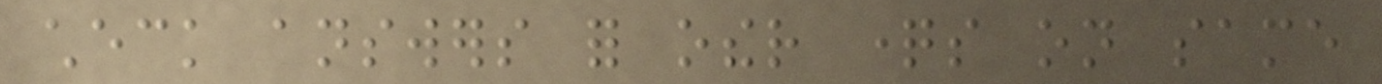check answers for other questions on same
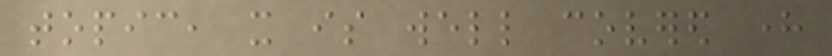topic, it is well covered here
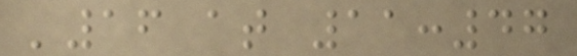'16 at 11:47
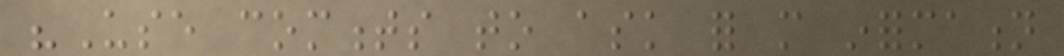"Use comments to ask for more information
